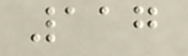117
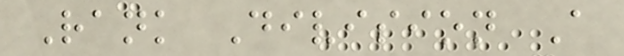Rank Division A
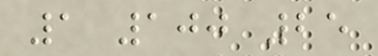1 100 25
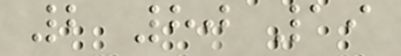2 80 19
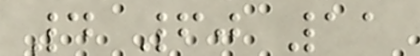4 60 11
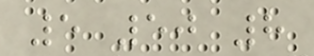5 50 8
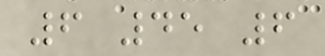6 45 6
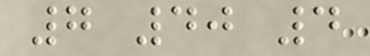7 40 4
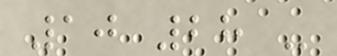10 28 -
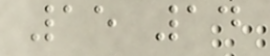15 14
